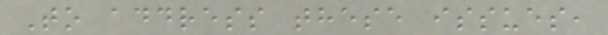To address these issues,
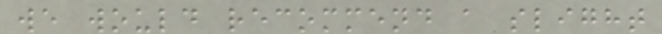we would recommend a slight
